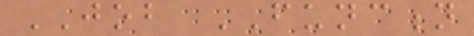JOB FUNCTION
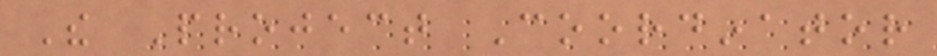The Project Coordinator
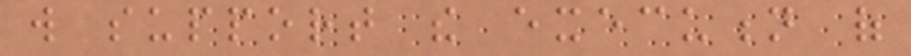will support the execution of
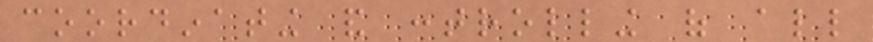coordinating and controlling of all
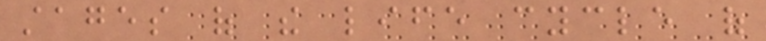stages of the life cycle of
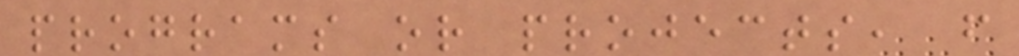programs or projects, from
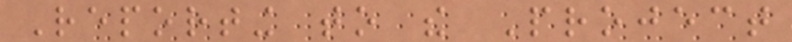Reporting to the Project
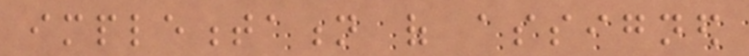implementation of assigned
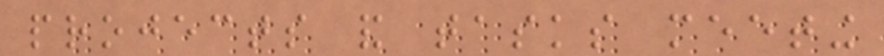projects and tasks meeting
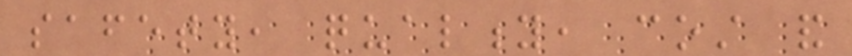safety, quality, cost and
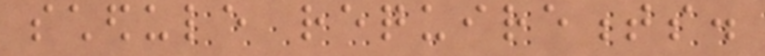schedule requirements.
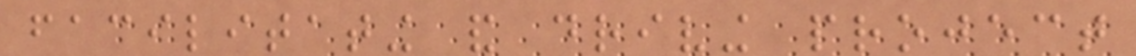facilitating and driving project
